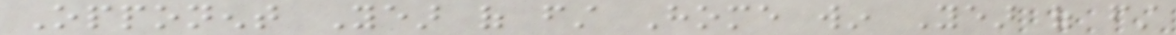Opponent Year of first Home win Year of first
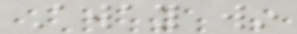Away win
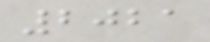2021
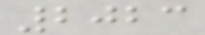2023
